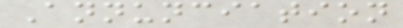Annunciation
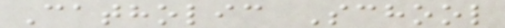Catholic School
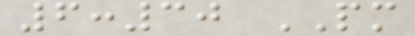6:30 PM
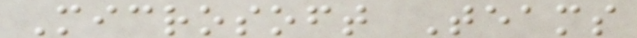Microsoft Teams
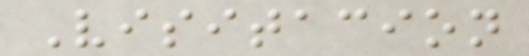Visitacion
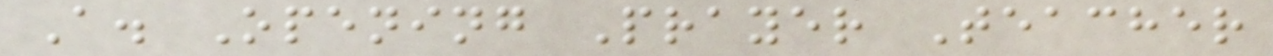A. Opening Prayer Teacher
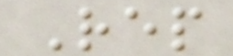Rep
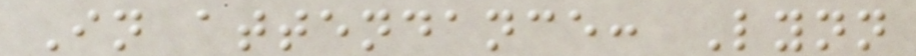In attendance: Lynn
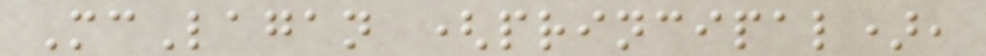McLagan (principal),
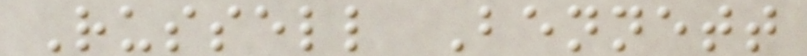Russell Bennett
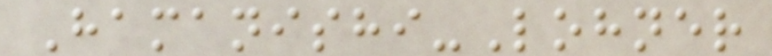Hamanishi-Lohner
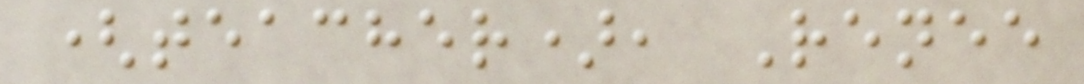(teacher), Renee
